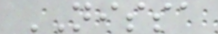NISSA
